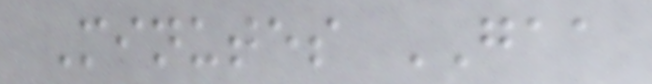Minutes GAA
